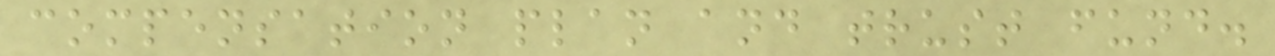compensation plan and trust fund.
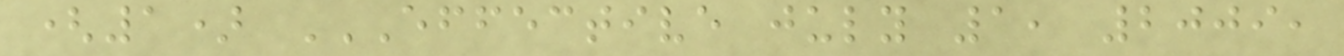(1) EFFECTIVE JULY 1, 2009,
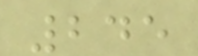245
